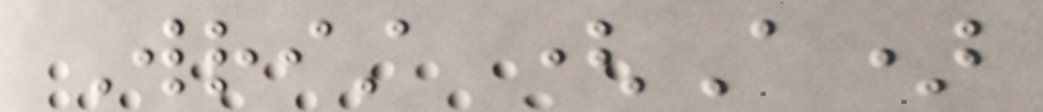Wrist (A)
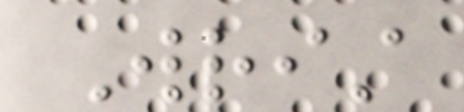Wrist
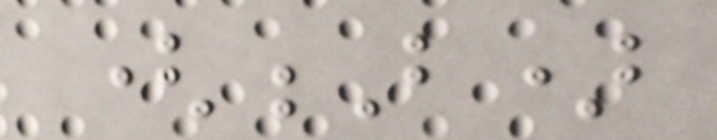(B)
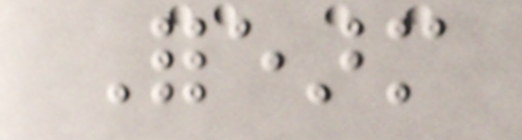Forearm
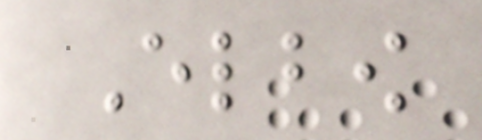Elbow
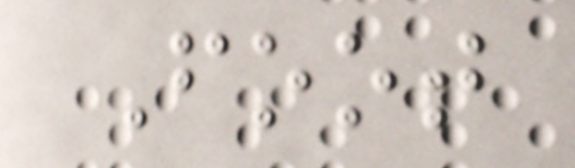Foot
